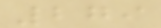279
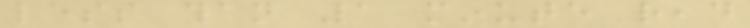less than 1 minute read
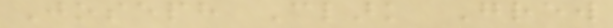Joseph Clark Grew
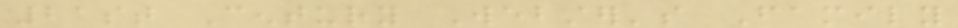21st Century Webster's Family
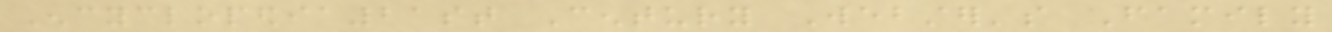Encyclopedia21st Century Webster's Family
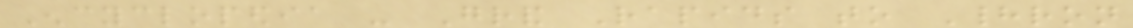Encyclopedia - Grand Rapids to Hadron
